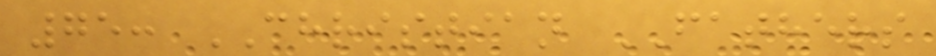75: CHRISTIAN FATHERS
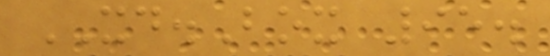XD.Box 95.
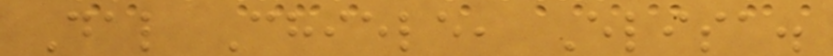Dal Chiele, Elisa.
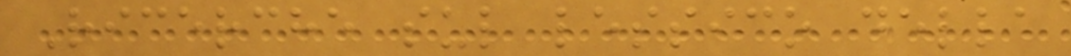Ricerche sul lessico della
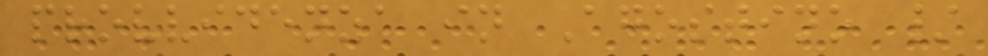provvidenza in Agostino /
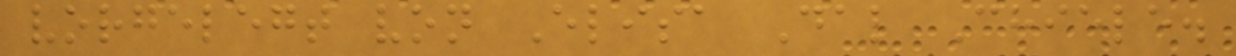vorgelegt von Elisa Dal Chiele.
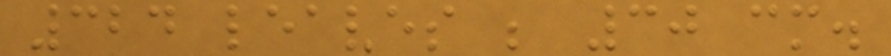324 leaves ; 30 cm.
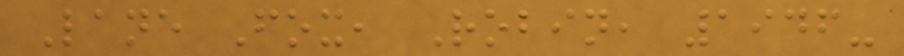Lane Fox, Robin, 1946-
